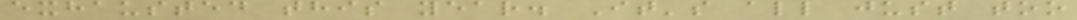exhausted this year. It's all just too
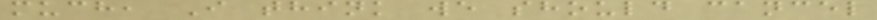much, I think we should cancel
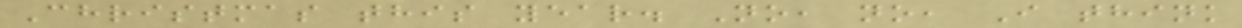Christmas this year. No, no, I think
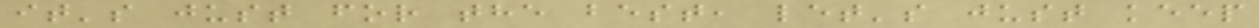it's just for the best, let's just keep
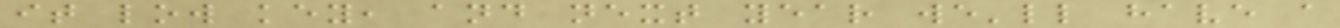it low key, and next year we'll have a
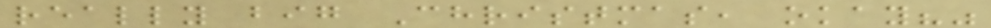really big Christmas, okay?"
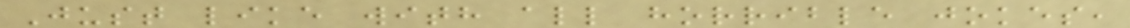Just like with all horrible jokes,
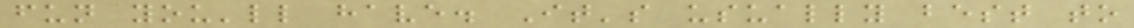fun you'll have. It's usually best to
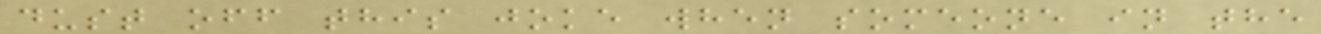dust off this joke when someone in the
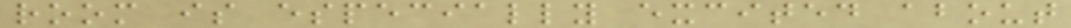room is especially excited about
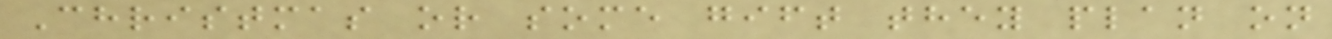Christmas or some gift they plan on
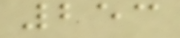253
